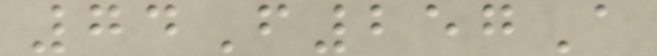74F257A
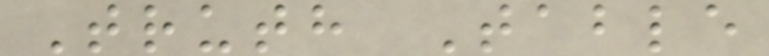Truth Table
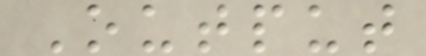Output
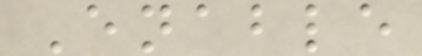Enable
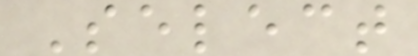Select
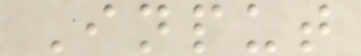Input
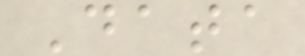Data
